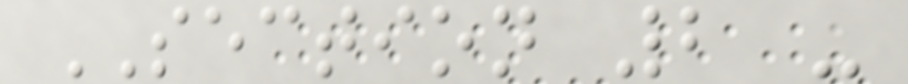SECTION 2 -
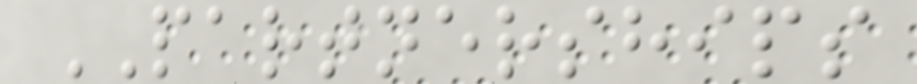PARTNERSHIPS
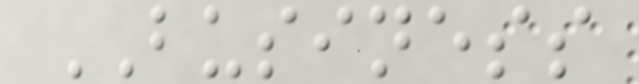BUSINESS
